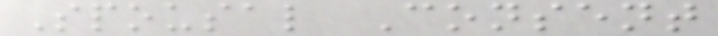Spousal Consent
